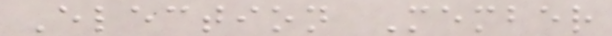Election Member
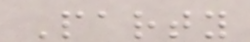Party
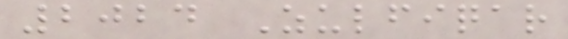2024 Zulfiqar
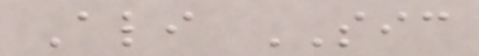Ali SIC
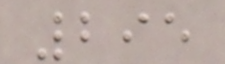295
